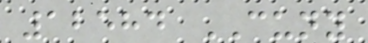12584 CUNY
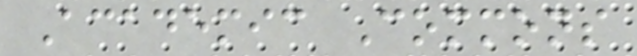Academic Commons
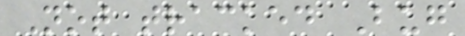Not tracked Bug
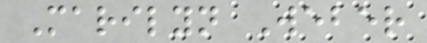Marilyn Weber
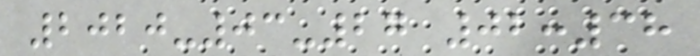2020-03-27 02:38
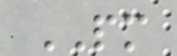PM
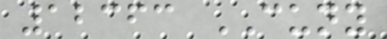12363 CUNY
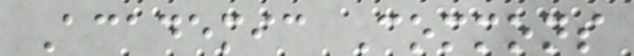Academic Commons
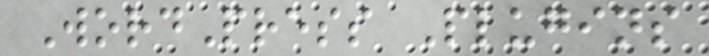WordPress Plugins
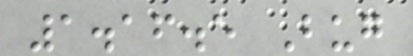1.16.5 Bug
